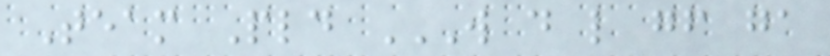Team Pld W D L GF GA
